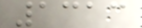1313
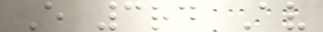E 3rd Av
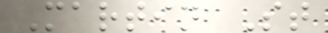Martin St
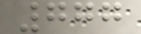777
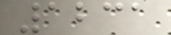1231
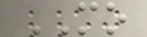MO
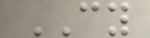CY
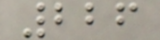226
